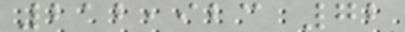212,923 72
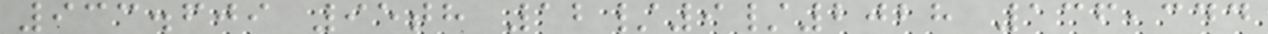933.609 95th 12/9/2028 136,344
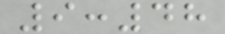9:48
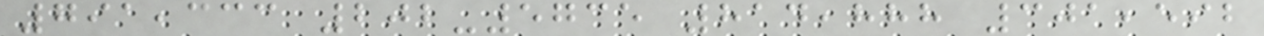791,333 202-5735 814,888 301,592
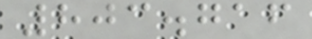803.716
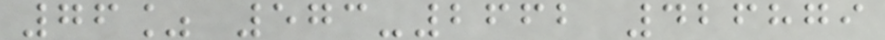76% 573-2662 426879
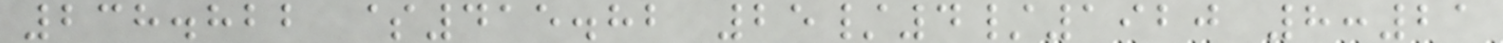238.822 $415.82 25/4/1920 8:21
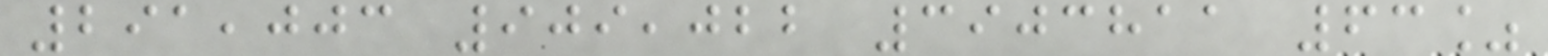291,003 909,022 3903811 63%
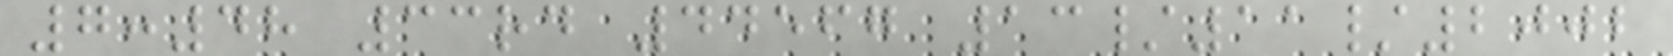7:48 33rd 44567 13/11/2002
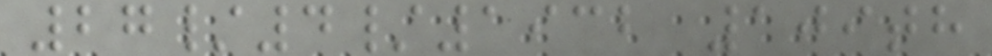27/4/1932 109th
